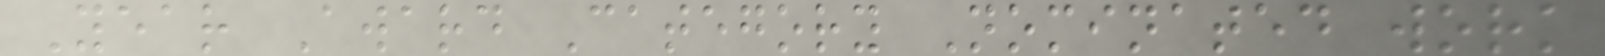Year Award Category Nominated work
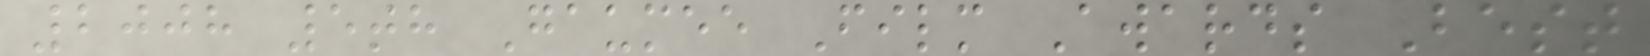2008 5th Gaumee Film Awards Best
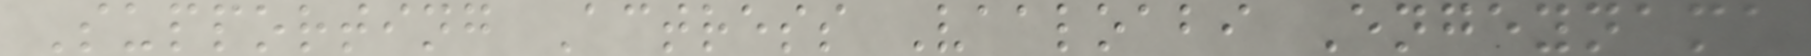Supporting Actress Vaaloabi Engeynama
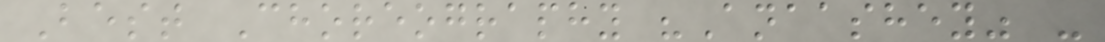Best Choreography "Anaashey" -
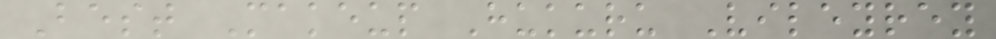Best Makeup Hukuru Vileyrey
